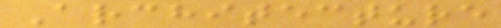Architecture
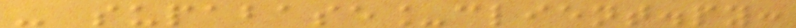- supabase_client.py:
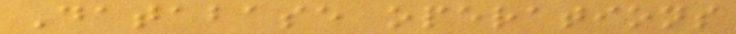Database operations
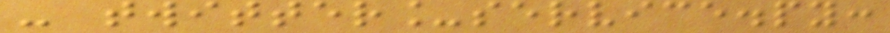- twitter_service.py:
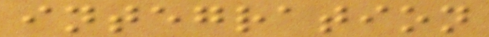integration
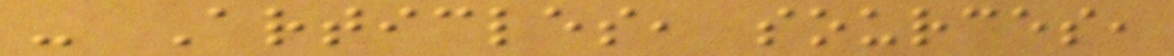- Articles, sources,
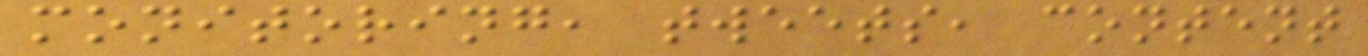monitoring, tweets, content
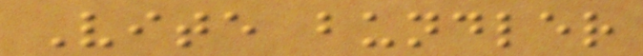Vite bundler
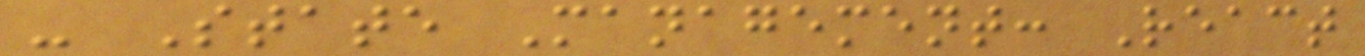- State Management: React
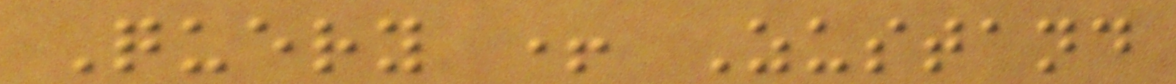Query + Zustand
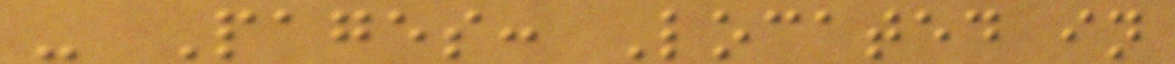- Pages: Located in
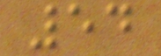54
